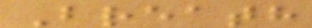Breath
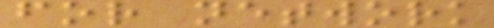for network
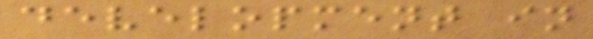development in
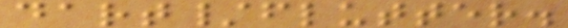dart/flutter.
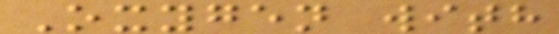Oxygen with
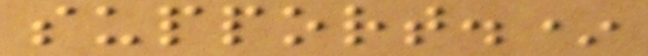support.*
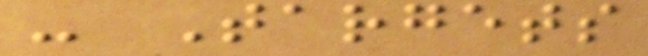- Targets
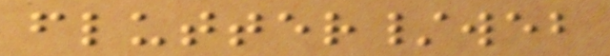flutter/web
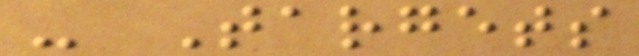- Targets
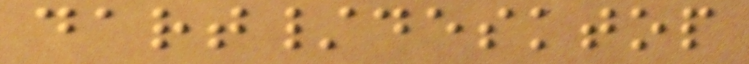dart/desktop
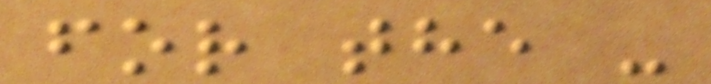for the -
